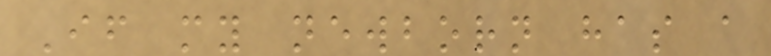If my newborn has a
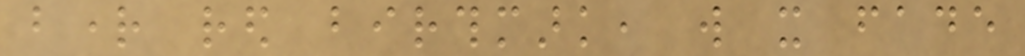bright red birthmark, will it fade
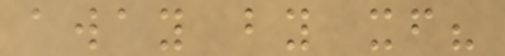away by itself?
